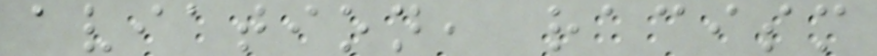aviation, racism
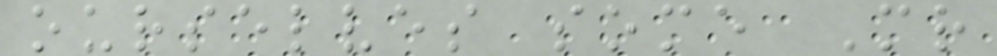ourselves some Mr
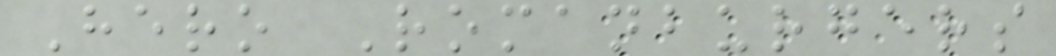Hero Romanburgers
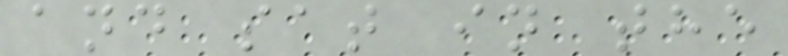and sat in the
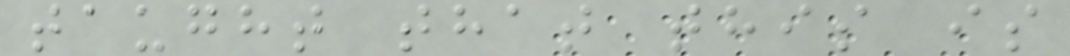taught that this is
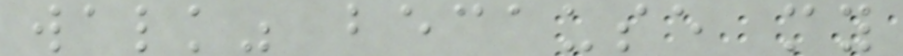walk" because my
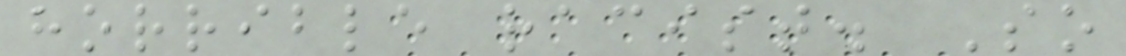horrible racist. So
